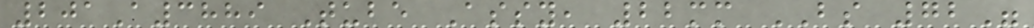201A3889 Tube Assy, 22mm BS 72"
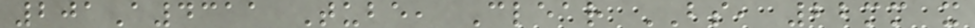201A4311 Tube, Clear BS, 22mm x
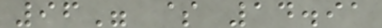96" $ 14.91
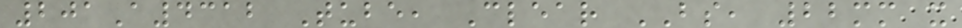201A4312 Tube, Clear BS, 22mm x
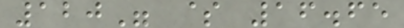120" $ 16.65
